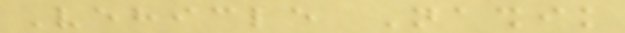Vehicle Nashik
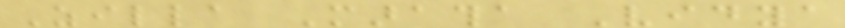Zilla Maratha Vidya
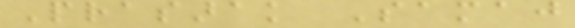Prasarak Samaj
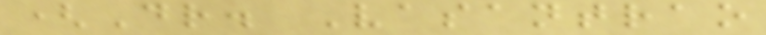(Dr. Vasantrao
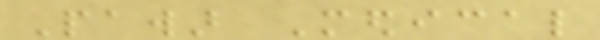Pawar Medical
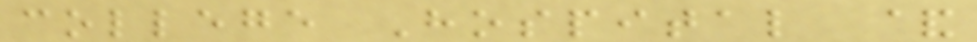college Hospital &
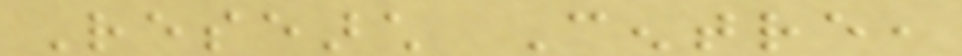Research Centre,
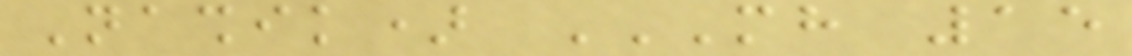Nashik) MH 15
